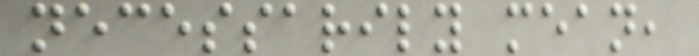necessarily mean,
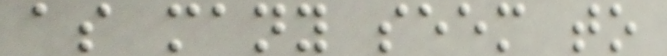as many seem to
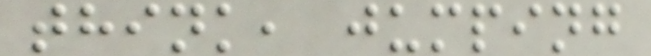think, jumping
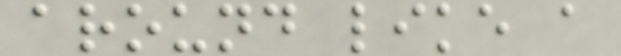around like a
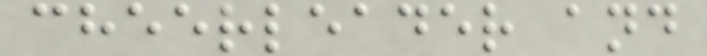cheerleader and
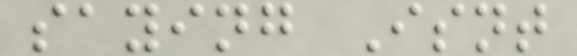saying Isnt
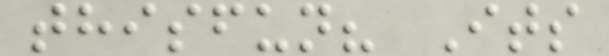thisfun? Its
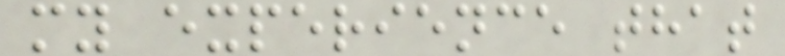my experience that
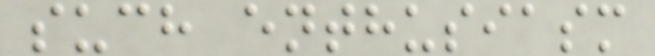such enthusiasm
